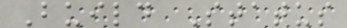Build Status
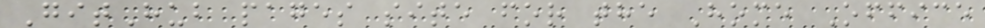GitHub pages site for the Home Office
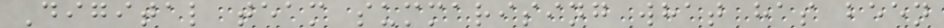Digital team summarising what has been
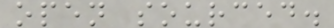open sourced.
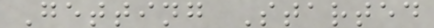Getting Started
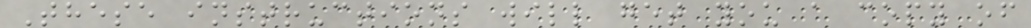These instructions will get you a copy of
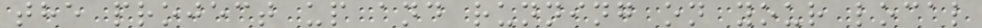the project up and running on your local
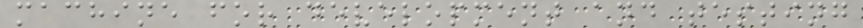machine for development and testing
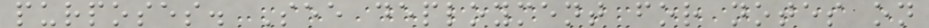purposes. See deployment for notes on
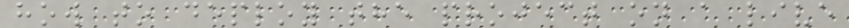how to deploy the project on a live
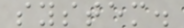system.
